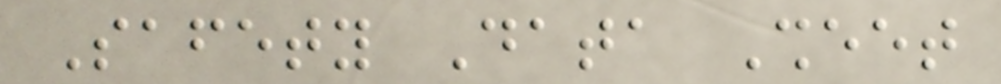Safety Data Sheet
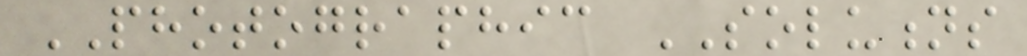PHOTOGRAPHIC SOLUTIONS
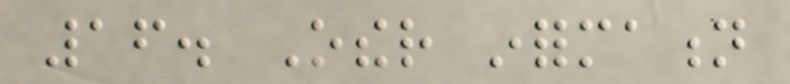16. Other information
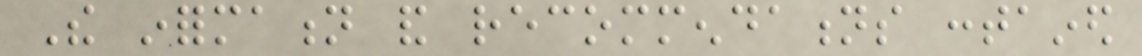The information and recommendations contained
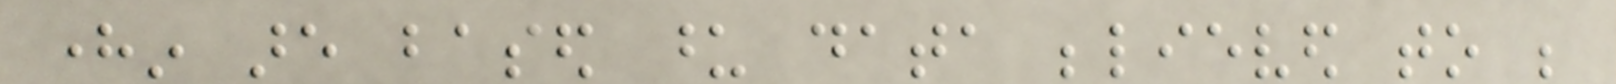herein are based upon data believed to be
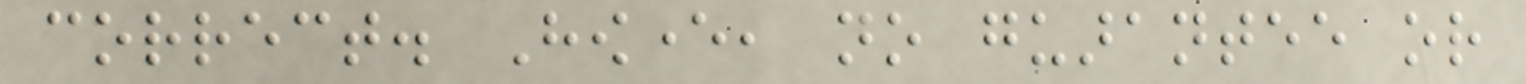correct. However, no guarantee or
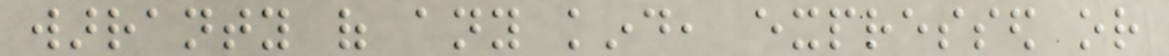warranty of any kind, expressed or
